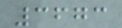3673
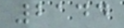2144
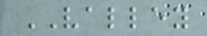VALLEY
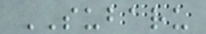SUBARU
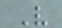V
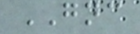GNC
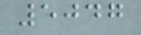5047
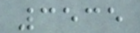3535
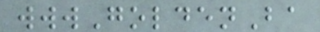wwwGoldenBa
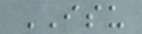ISU
